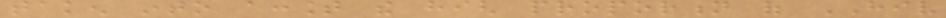taken into account the high proportion of HIV
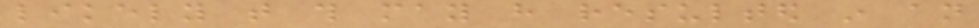likely that this may have resulted in an
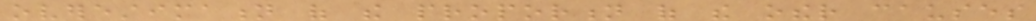overestimation of the proportion of the other causes
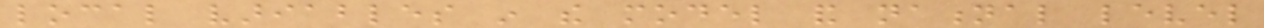local variables in the model and national level
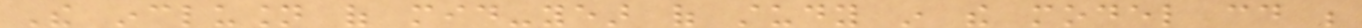The inclusion of mid-year of study in the model could be
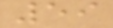59
